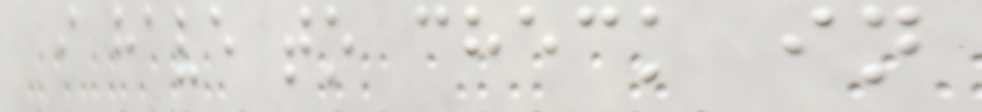i have to check in
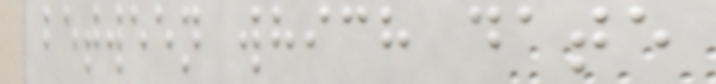between which date
